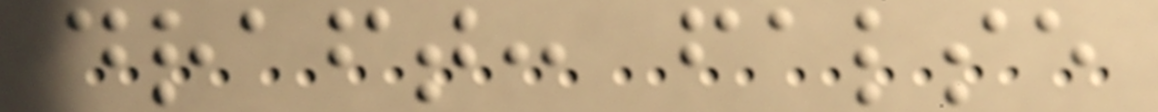draft: false
